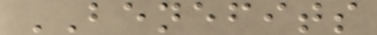BENEFITS
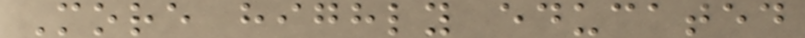More highly educated
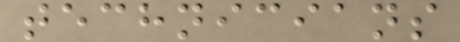technicians
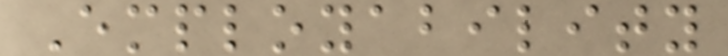Employability
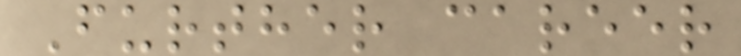Further career
